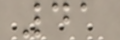41
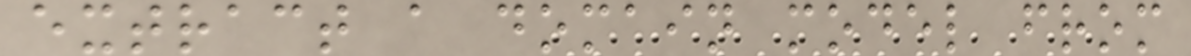extract a domain model from
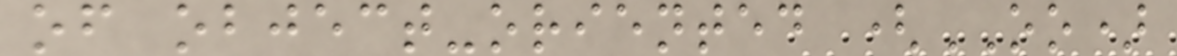of object-oriented (OO)
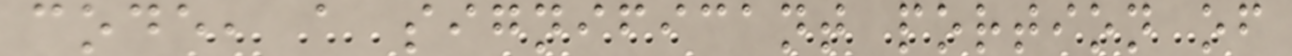code, a significant portion of
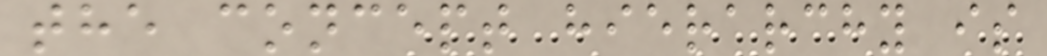the concept hierarchy is
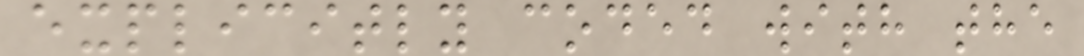explicitly coded with the
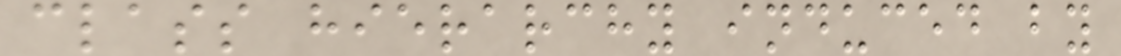class hierarchy induced by
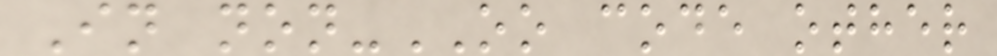In non-OO code other
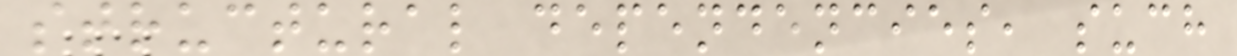structural dependencies, such
